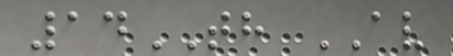14TH AV
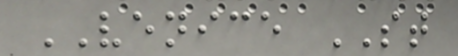VENICE ST
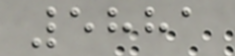5881
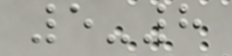5-8
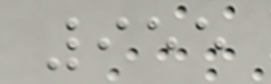955
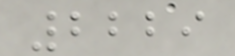2229
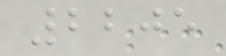2205
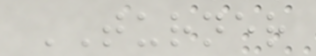TURNER
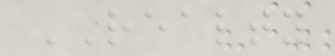REALTY
